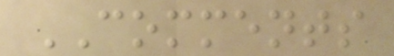COMMENTS
